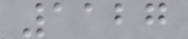1127
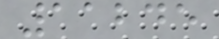11245
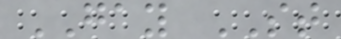GAY ST
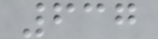637
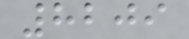8209
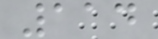114
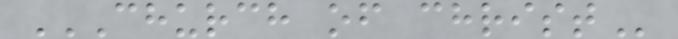CHURCH OF CHRIST
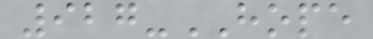927-HOPE
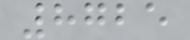8725
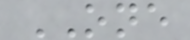ONE
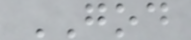GOD
